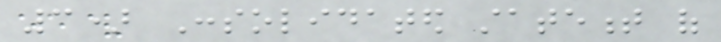3) Consolidated statement of
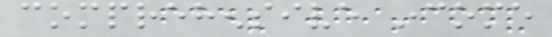comprehensive income
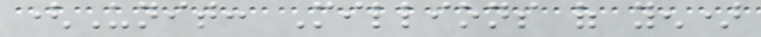(Unit: Millions of yen)
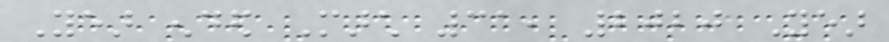Year ended March 31, 2020 Year
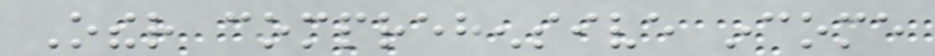Other comprehensive income
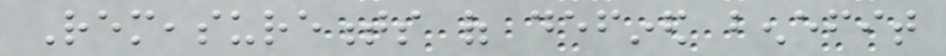Remeasurements of defined benefit
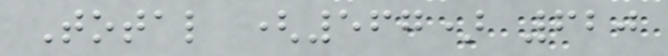Total (567) 620
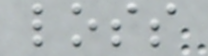loss
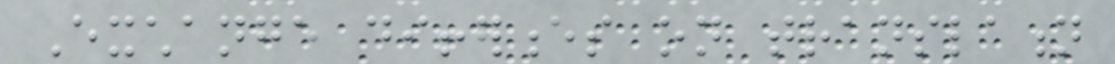Exchange differences on translation
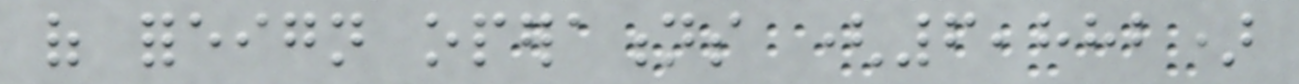of foreign operations (6,882)
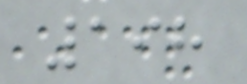198
